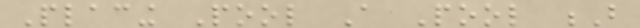Placing Pool A Pool B
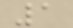1
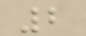2
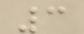3
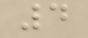4
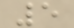5
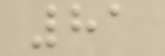81
